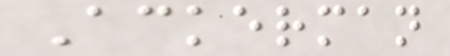Ackerman
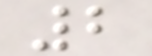2
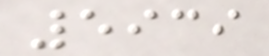5939
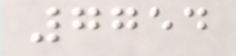7754
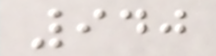940
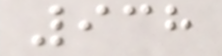938
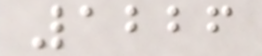1226
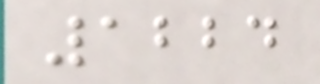1224
